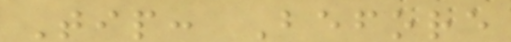Tip: Before
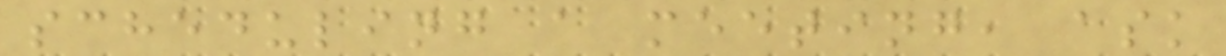scheduling a meeting, ask
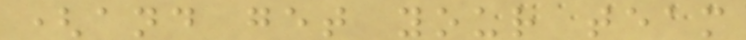(and get your team
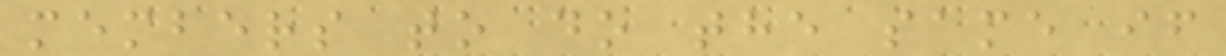members to do the same if
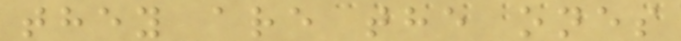they are the ones
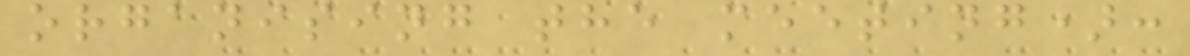organising the meeting):
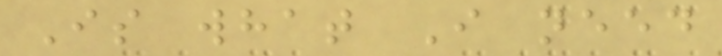Is what I need
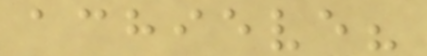achieve?
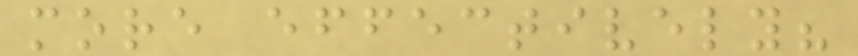more effectively?
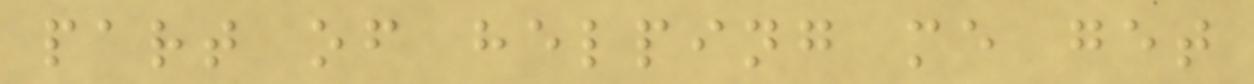part of helping me get
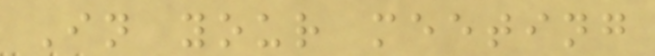In your meeting
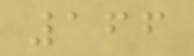166
